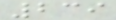239
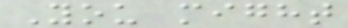You might
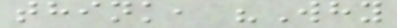think, "Why
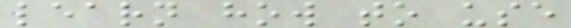learn how to use
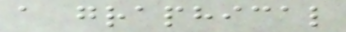a graphical
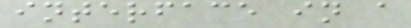interface in a
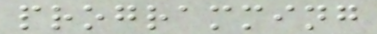programming
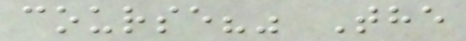course?" The
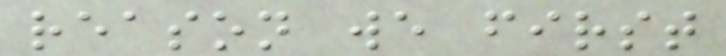reason we first
